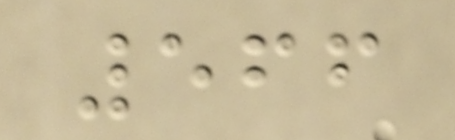566
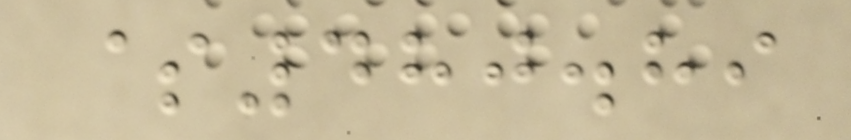$480.89
